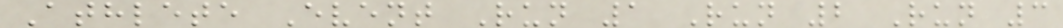Athlete Event Run 1 Run 2 Run 3
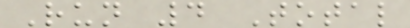Run 4 Total
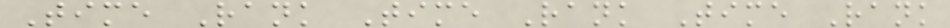Time Rank Time Rank Time Rank
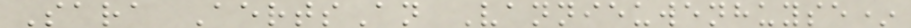Sara AertsAn Vannieuwenhuyse*
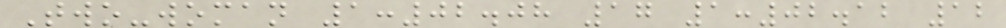Two-woman 1:02.08 17 1:02.12 12
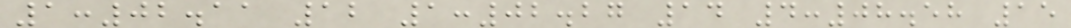1:02.11 12 1:02.27 14 4:08.58 15
